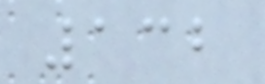132
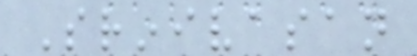Srinivasan
